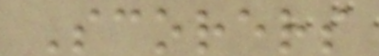Scorers
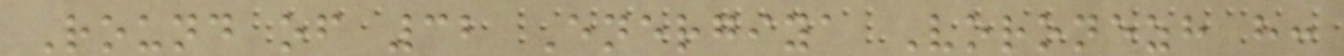Round of 32 Energiya Voronezh h:
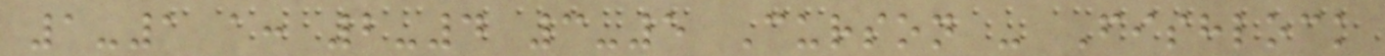1-1 a: 2-4 3-5 Curson - Fishlock
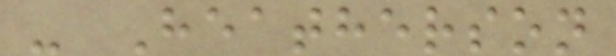- Heatherson
